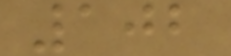102
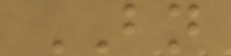BN
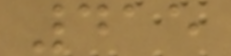415
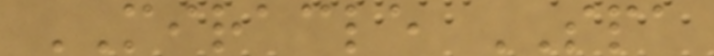MIRACLE SPA
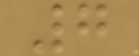7
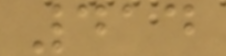414
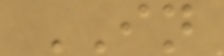IN
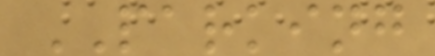PARKING
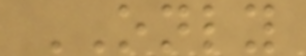ONLY
